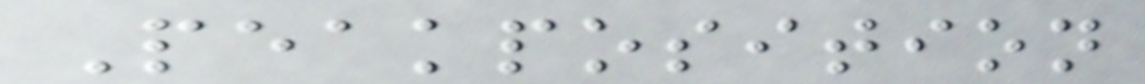Peakposition
